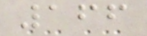166
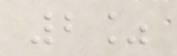2%
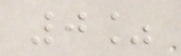0%
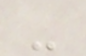-
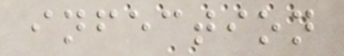infection
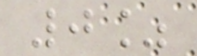0%
